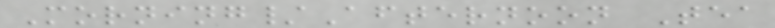Morning/Afternoon Tea
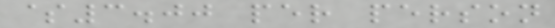$3.00 per person
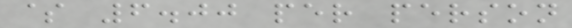$ 6.00 per person
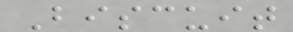Biscuit
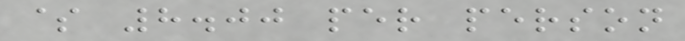$ 8.00 per person
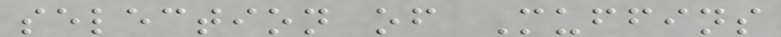selection of Muffins
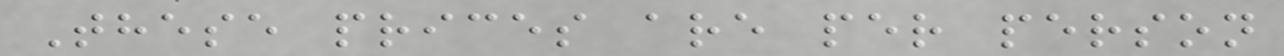These prices are per person
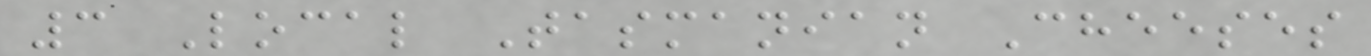3 Local Tasmanian Cheeses
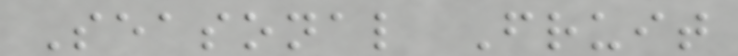Seasonal Fruit
